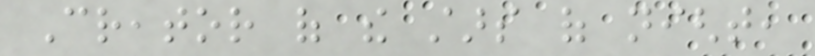Creator of the stars of night,
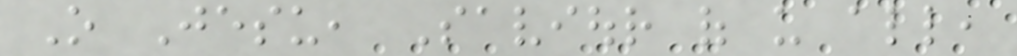O Jesu, Saviour of us all,
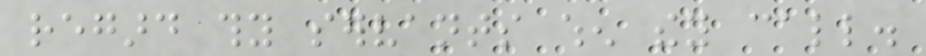regard thy servants when they call.
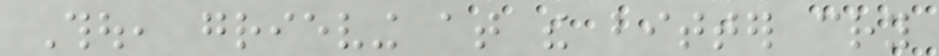Thou, grieving at the bitter cry
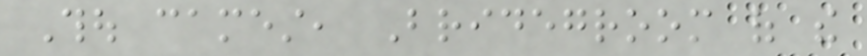Thou camest, Bridegroom of the
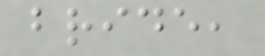bride,
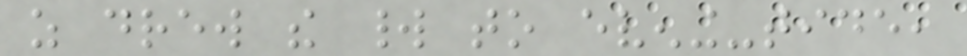as drew the world to evening-tide,
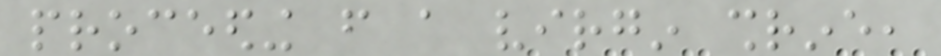proceeding from a virgin shrine,
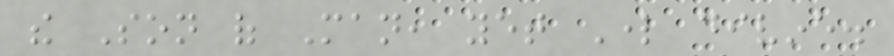the Son of Man, yet Lord divine.
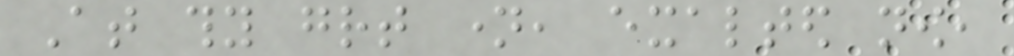At thy great name, exalted now,
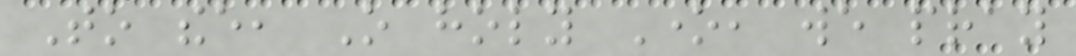To thee, O holy One, we pray
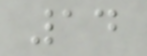14
